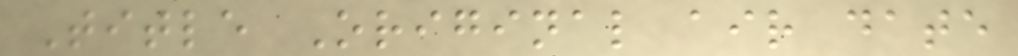Title Original air date
